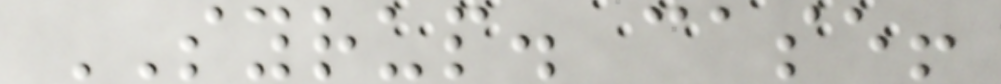SYRUP. case!
